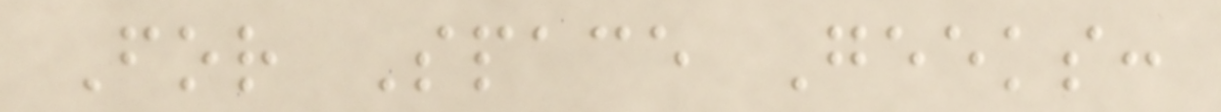For Space Geeks:
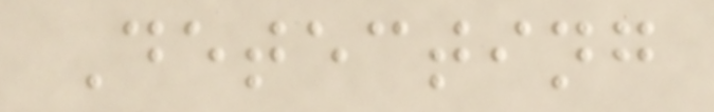Detecting
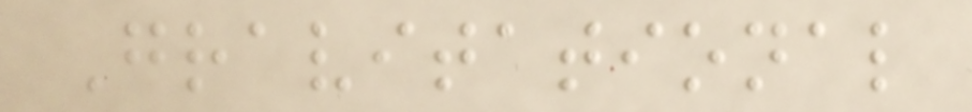Gravitational
